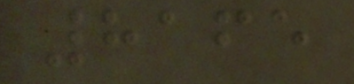8165
